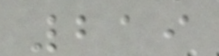219
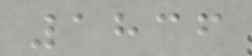1836
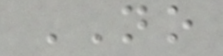NO
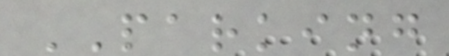PARKING
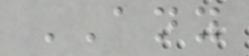ANY
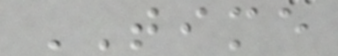TIME
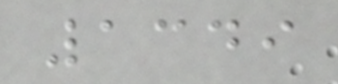1349
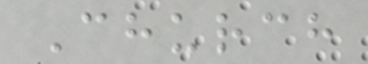Church
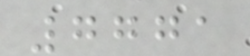7771
